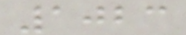1023
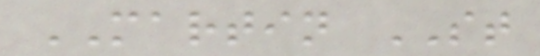MARTIN ST
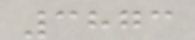3873
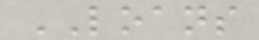LOANS
